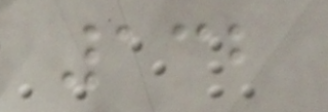132
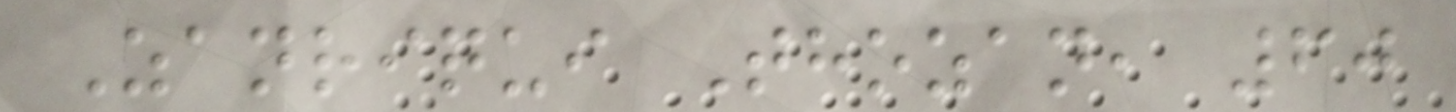Zanriqui Thozan, 60
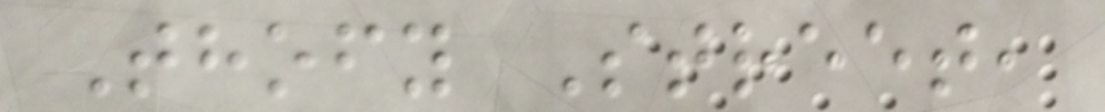Thofy Street,
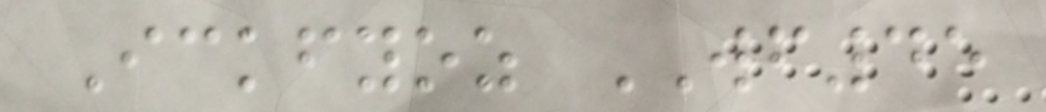Ickfyoz WF45
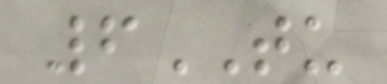6TU
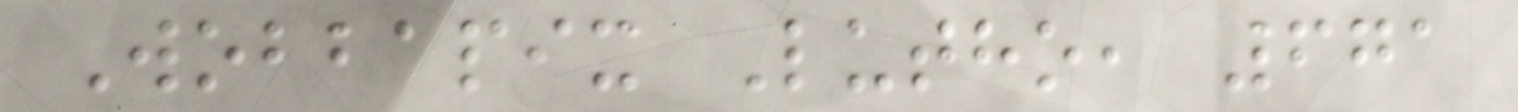Wobbapix Lutho, 671
